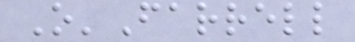O'Farrell
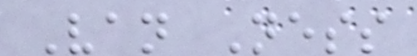Van Ness
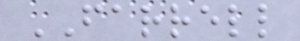FARRELL
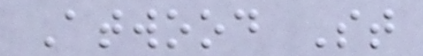Atwood St
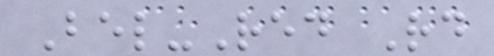Bel-Red Rd
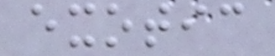exotic
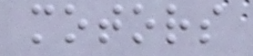motors
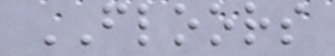FLOORS
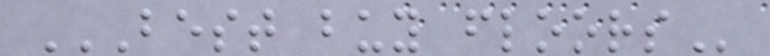BEST BUY FLOORS
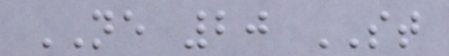NE 20 ST
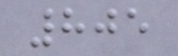805
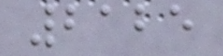2125
